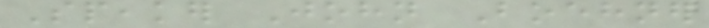Speaker John Boehner
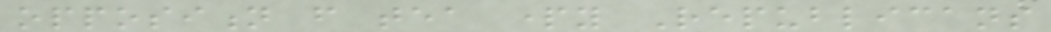opposition from tea party Republicans
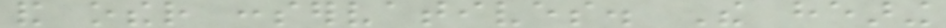and other conservatives. The hearing
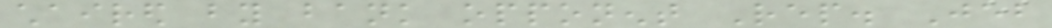chaired by bank opponent Rep. Jeb
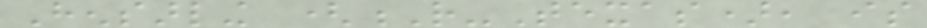Hensarling (R-Texas), is
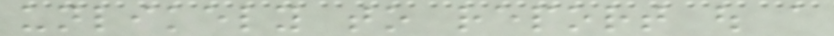unlikely to report out a
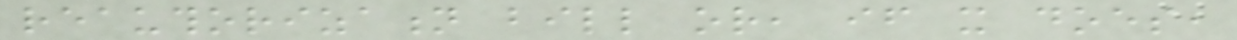reauthorization bill or, if it does,
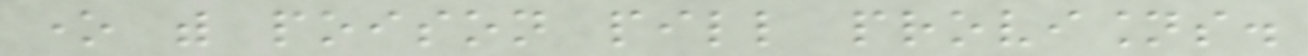one with poison pill provisions.
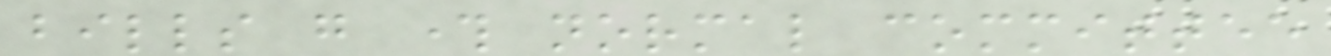bills go through normal committee
